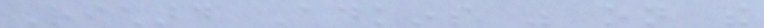Richard Adkins was on the
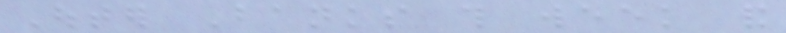Outer Banks this week and
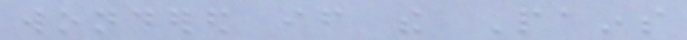wondered if the Pains
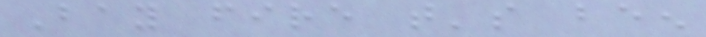Bay fire that's been
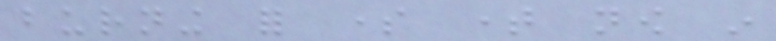burning for some time now in
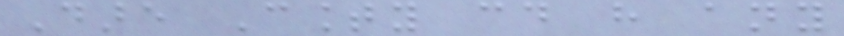Dare County could have any
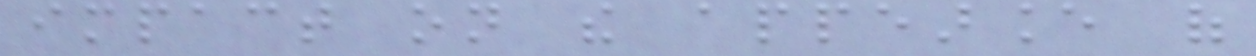impact on the appearance of
